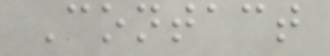Contact
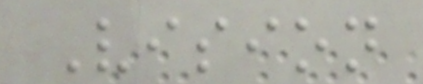Vision
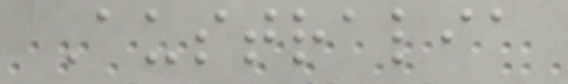Australia
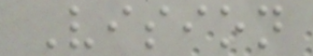Vision
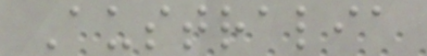Australia
